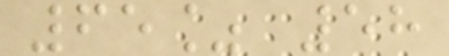65% 58
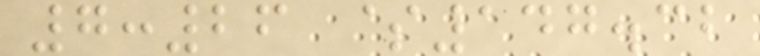7:26 $147.32
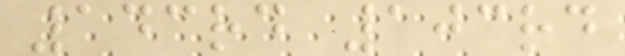143rd 103rd
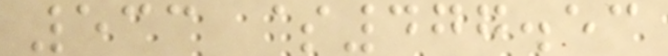533 $477.53
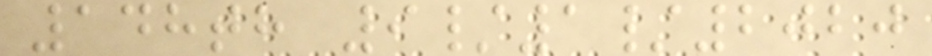148th 9/1/2020
